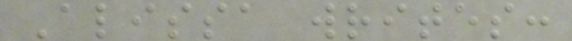Alissa writes:
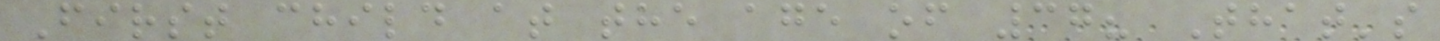First child at the age of 37? That's
